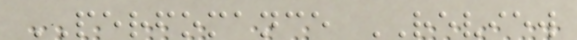PERFOMANCE REVIEW
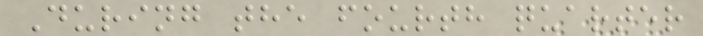During the fourth quarter
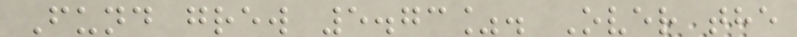Fund grew 5.73%. Over the
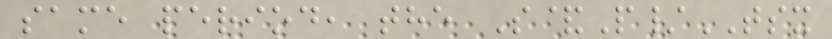same period, the S&P/TSX
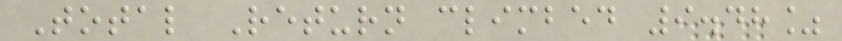Total Return climbed 9.48%
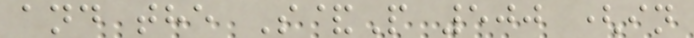and the S&P 500 (in
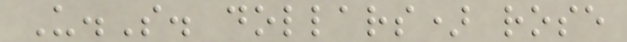U.S. dollars) rose
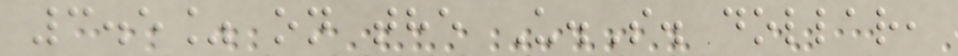3.5% on the U.S. dollar,
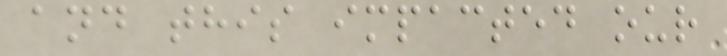and this impacted our
